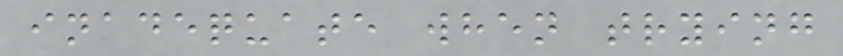inadequate when trying
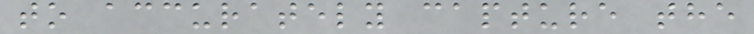to accurately capture the
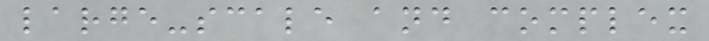large-scale and complex
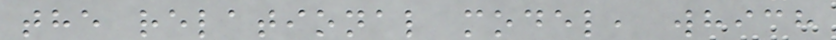the relational model, which
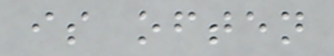is often
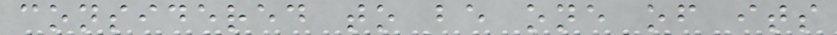considered to be one of its
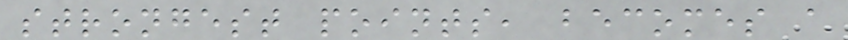strongest points, becomes a
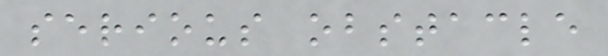serious obstacle
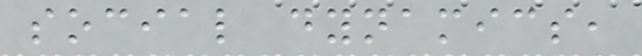social dynamics,
